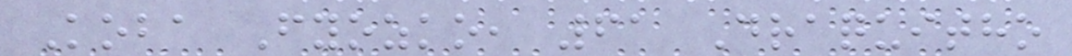Koba Fyozko, 61 Draquitho
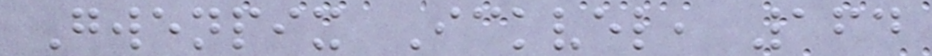Gwenpix Ickvel, 164
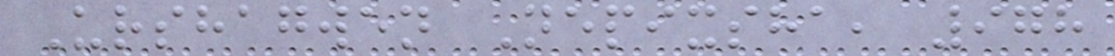Urshagwen Nepixsha, 978
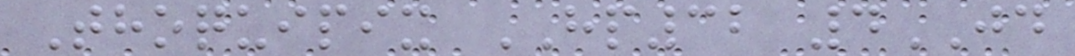Thoquipix HP32 4JD
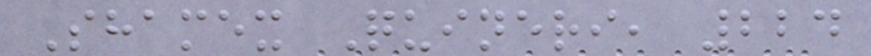Shamex Quineri, 224
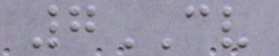7CV
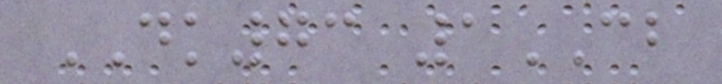DK73 1CB
